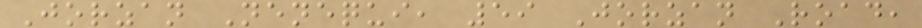Jorzan Nenequi, 59 Jorzan Road,
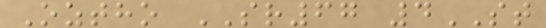Oztho SR67 4ST
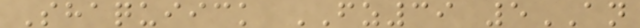Shaquiick FZ39 5AN
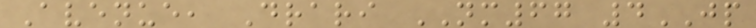Avenue, Drari NM67 4JP
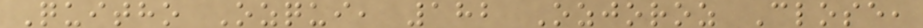Quitho Ozqui, 182 Ozjoroz Close,
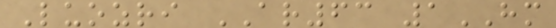Luozri AR63 1HM
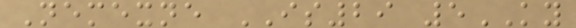Nemexne IS29 5KY
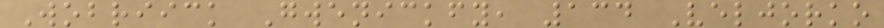Wobriick Gwenickfy, 134 Veljorko
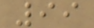99
